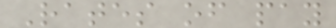Rates of pay
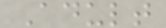Adult
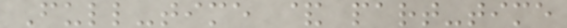Full-time & part-time
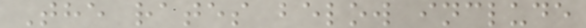The rates below include
